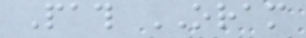Path ORAM
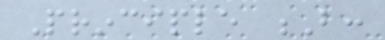Principle B:
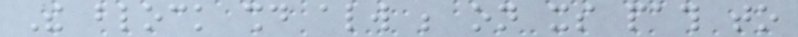The block should always be on its path to
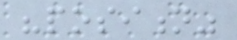"position"
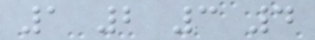1 2 3 4
